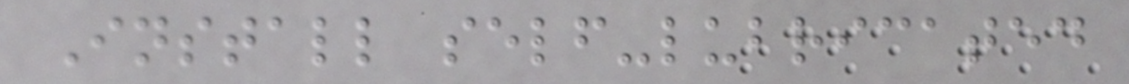Install self-lubricated
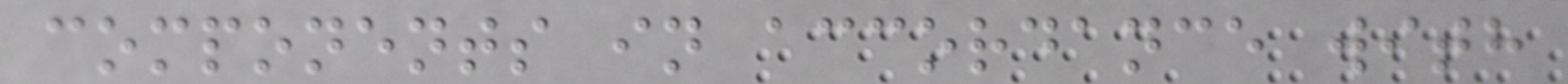components in accordance with
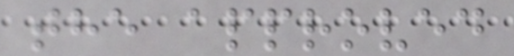the approved
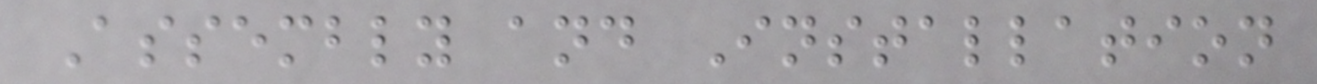Assembly and Installation
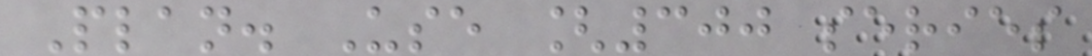Plan. Use [300 series
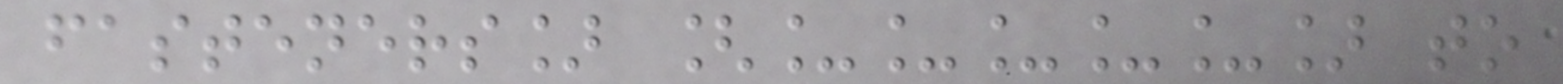fasteners] [_____] to
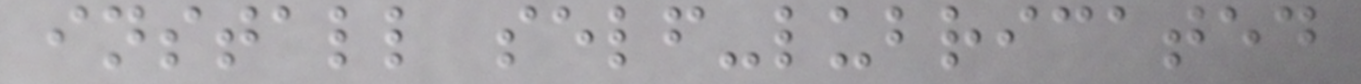install self-lubricated
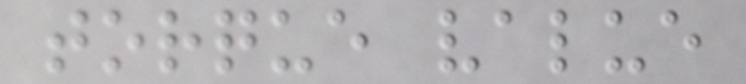torque value
